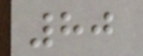80
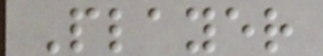Player
